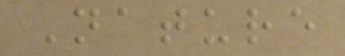Nature
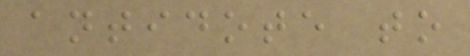antidote to
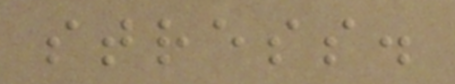stress.
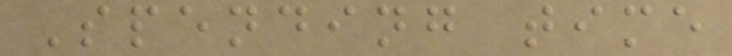Spending time
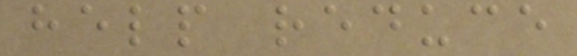help reduce
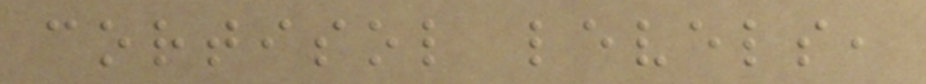cortisol levels,
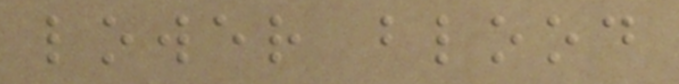lower blood
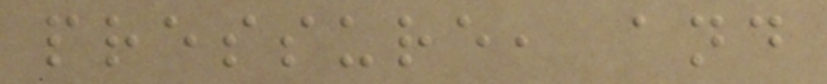pressure, and
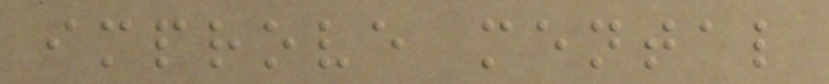improve mental
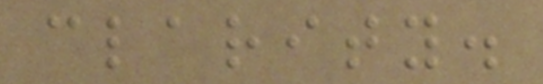clarity.
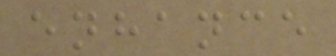enhance
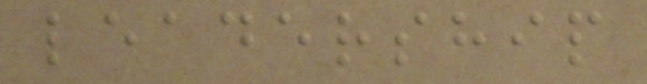leadership
